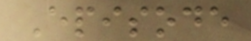Episode
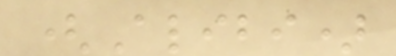(Alibi)
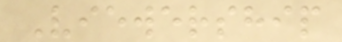Viewership
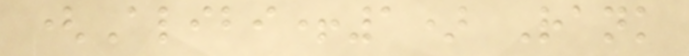(Alibi+1) Rank
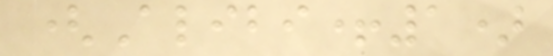(Alibi+1)
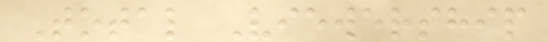Total Viewership
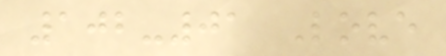102-01 Love
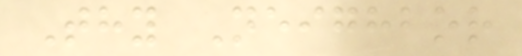Thy Neighbor
